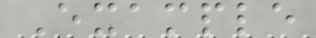Example
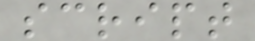script
